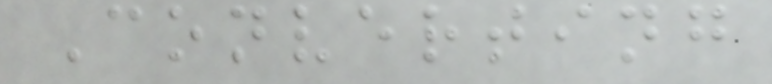Converting
